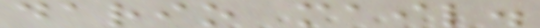dario mail.
